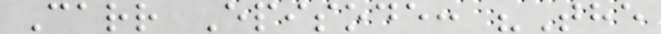Carr Episode: "The
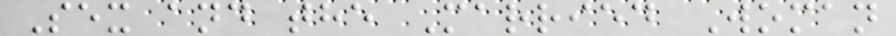Sex and the Married Woman
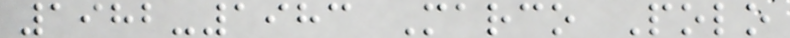1982-1983 Marco Polo
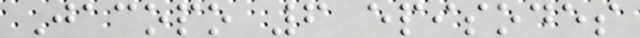Jacopo 6 episodes
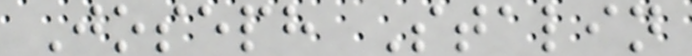Joseph Stalin
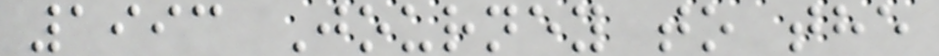1993 Journey to the
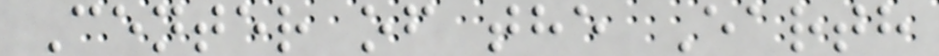Center of the Earth
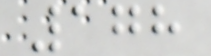178
